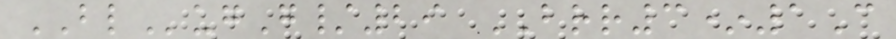BLugG/29 BRR3*1C
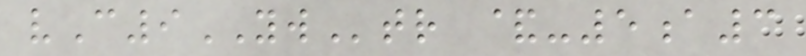vC9YWtr &-5a3
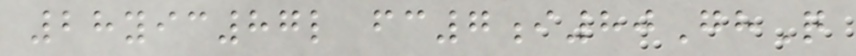28yic87l fc7i80GhQ
